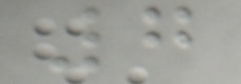7
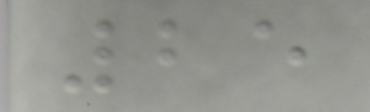25
